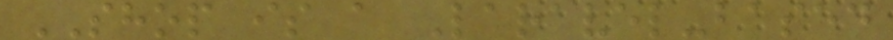SHOP is a Laravel-based
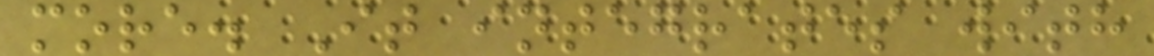more. It integrates with
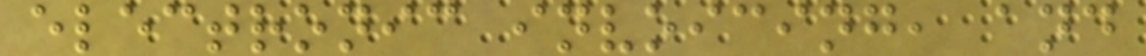electronic invoicing, and
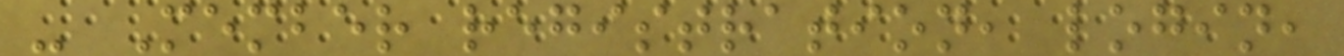- Member registration, login,
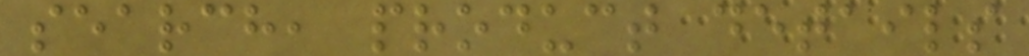search, product details
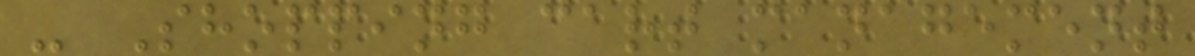- Shopping cart management
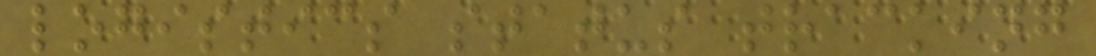logistics status tracking
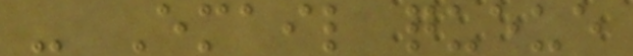- Email queue
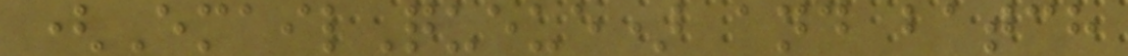(EmailQueue) and batch
